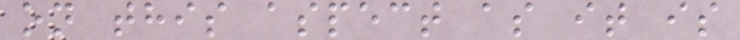on this aspect as it is
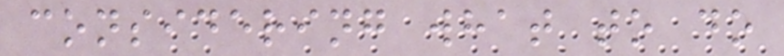considering what to do
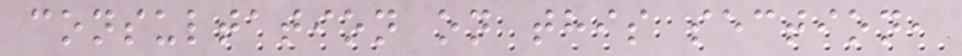consultation on this section,
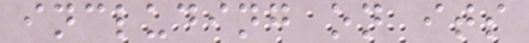including on its
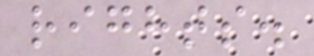rights.
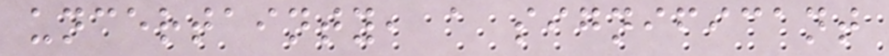uncertainty, a significant
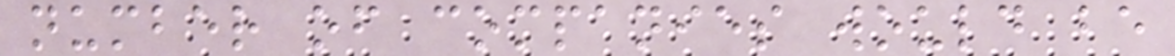number of companies would be
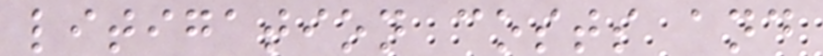litigation costs and
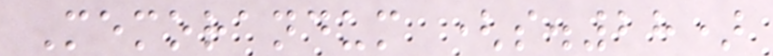Memorandum (s.28)
